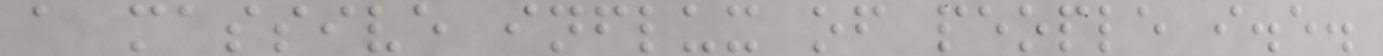a massive influx of people i.e.
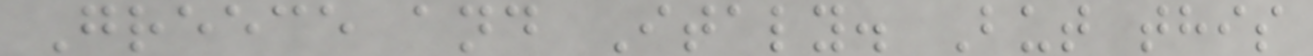Greece and Italy. But this
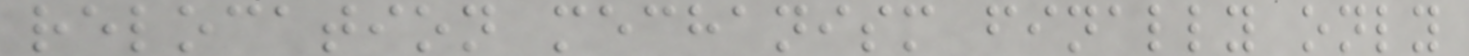relocation mechanism finally only
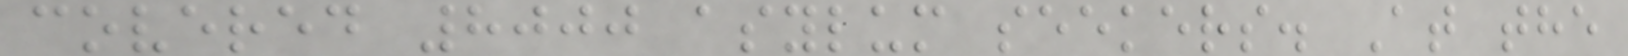covered 8000 asylum seekers. At the
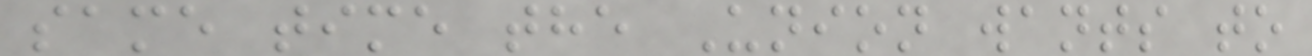same time the Union wants to
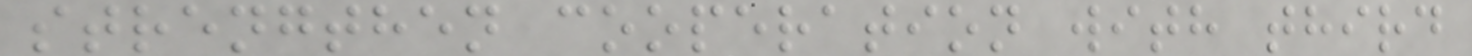strengthen cooperation with third
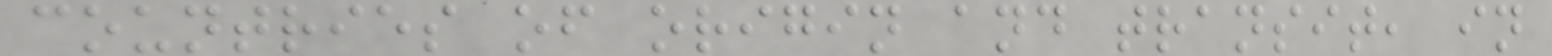countries of origin and transit, in
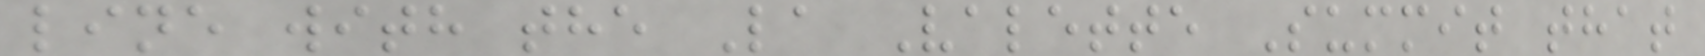line with the La Valette Summit that
